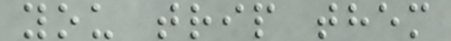you trip them
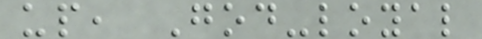up, God-loyal
